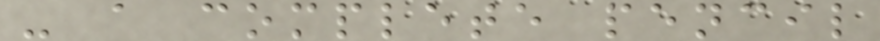- a complete pencil
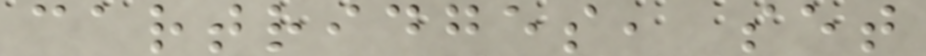cartridges, set
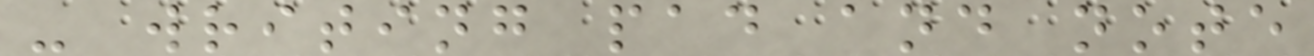- writing pad and note
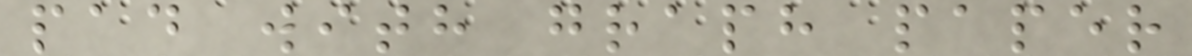pad with graph paper
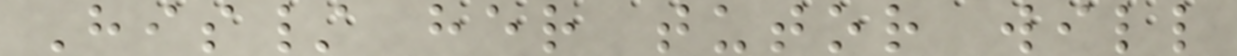His/ her tutor will
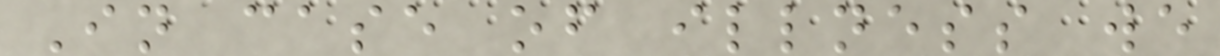In case of illness we
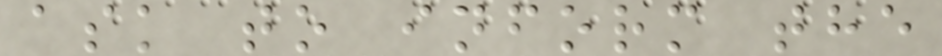ask to inform the
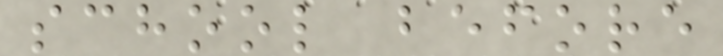school before
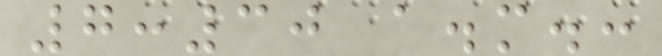7:30 a.m.:
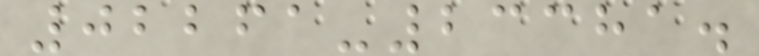02261-23381.
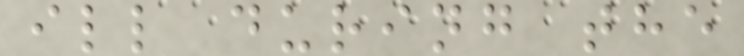ill during the
